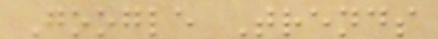Google Trends
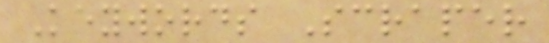Keywords Scraper
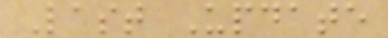Last Update
